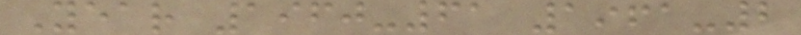Year 1960-61 1961-2
